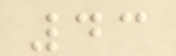43
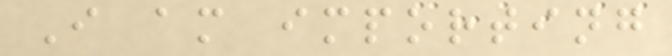I am importing
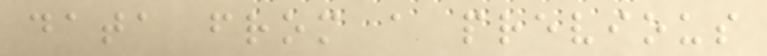data from a previous
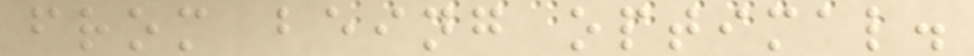from being optimal.
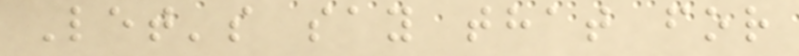Let's say that for
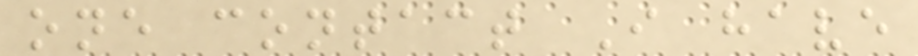one contact I have
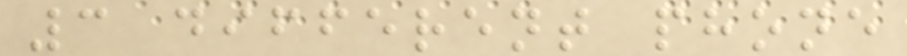3 different phone
